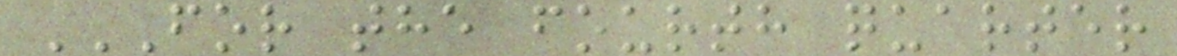FOR THE FOURTH QUARTER
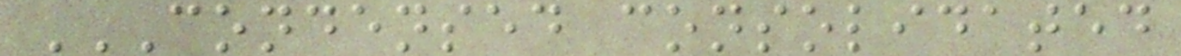CONDENSED CONSOLIDATED
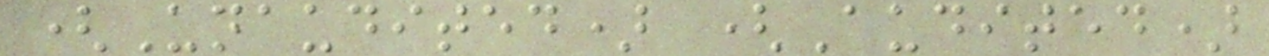(Unaudited) (Audited)
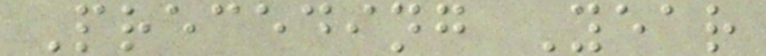Preceding Year
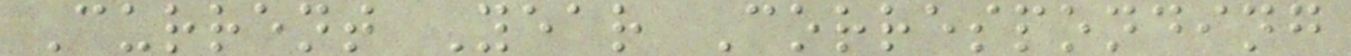Current Year Corresponding
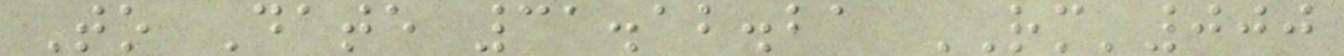To Date 31.12.21 RM'000
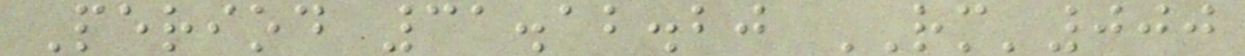Period 31.12.20 RM'000
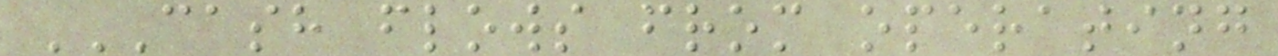CASH FLOWS FROM OPERATING
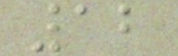12
